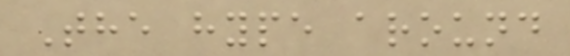The hype around
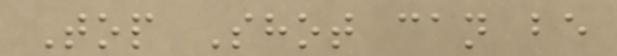Top Shot can be
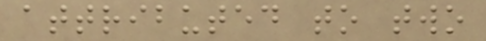attributed to two
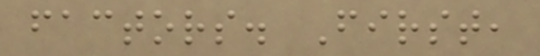factors. First,
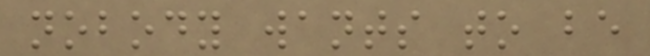nobody wants to be
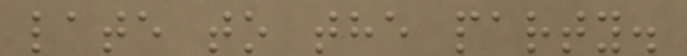late to the party.
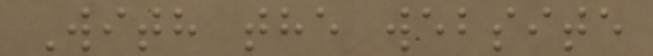With the website
